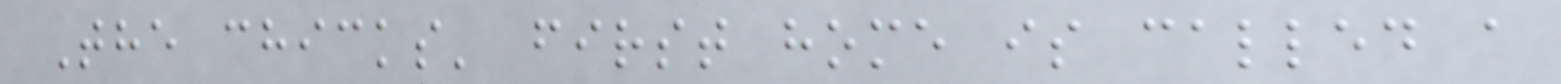The chicks' first home is called a
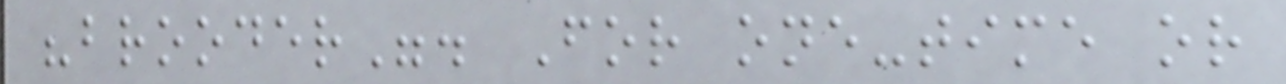"brooder". For one-time or
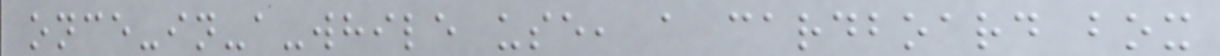once-in-a-while use, a cardboard box
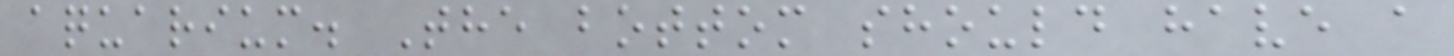aquarium. The bottom should have a
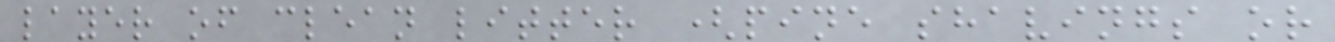layer of clean litter (pine shavings or
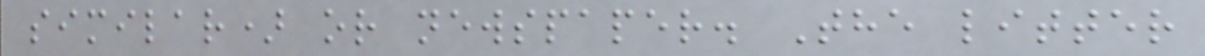similar) or newspaper. The litter
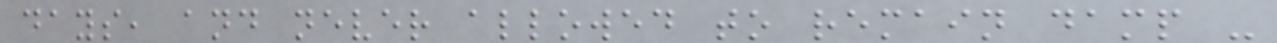days, and never allowed to remain damp -
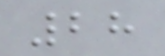28
